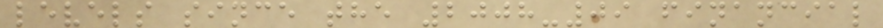levels since the 2008-09 financial
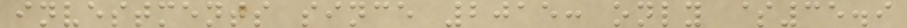investments since 2015: only $35.9
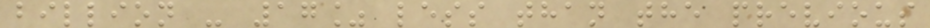billion - 17% less than the previous
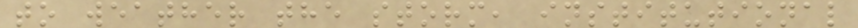to weather the storm, institutional
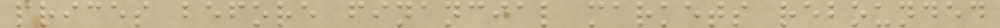prices before financial markets rebounded
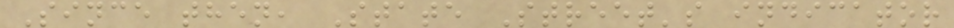Since then, State Street's indicator
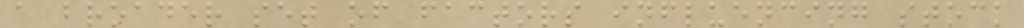a broader set of factors influencing stock
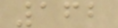162
